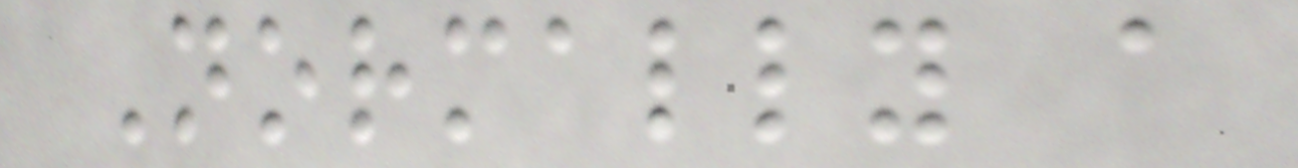Normally a
